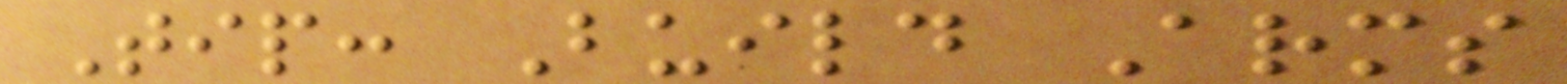Tip: Build Arms
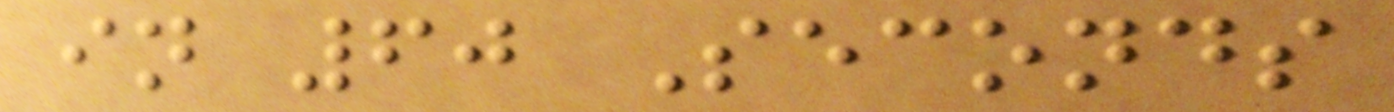in 60 Seconds
